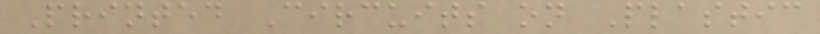Printed Circuits on Plastic
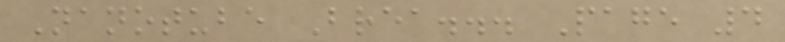Nanotube Brea... Page 4
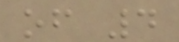of 4
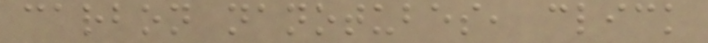carbon nanotubes, click
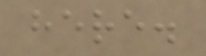here.
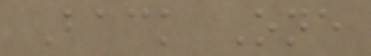Back One
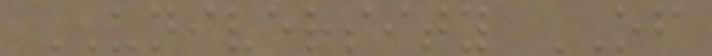UNIVERSITY OF
